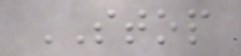STOP
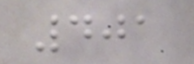401
